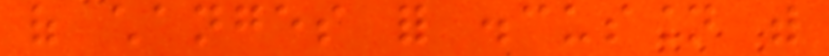of changes for discussion with
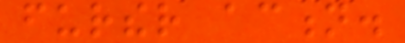further action.
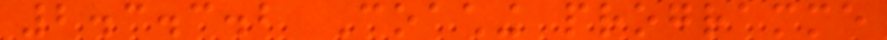2.3.3.2 Coaching programme
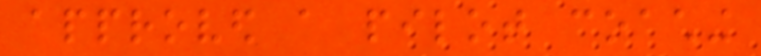approved a pilot coaching
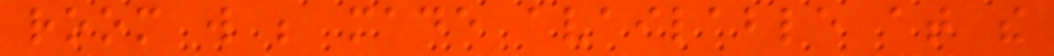room will be made available at the
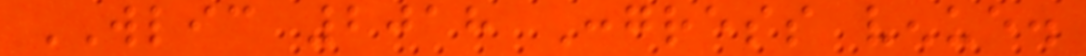WLIC 2018 Congress venue.
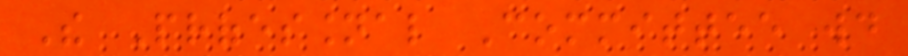The Professional Committee would
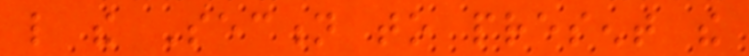like the Section to present the
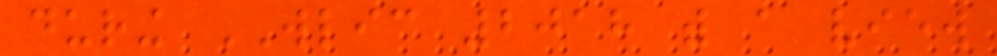during WLIC 2018 with a view
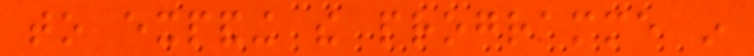to expanding the programme in
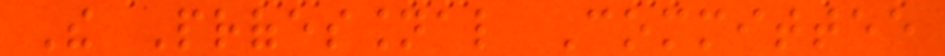The Professional Committee
